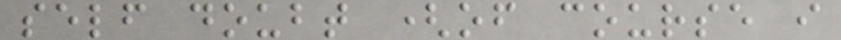self doubt (of course i
